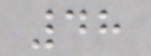48
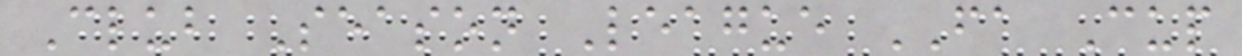Club Season League FA Cup
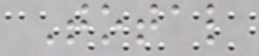Total
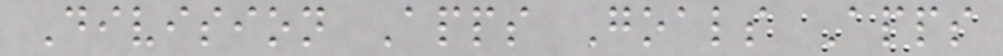Division Apps Goals Apps
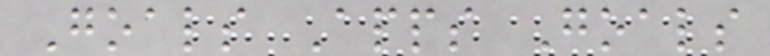Goals Apps Goals
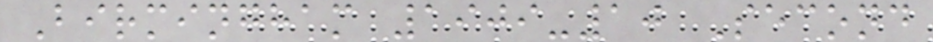Birmingham 1909-10 Second
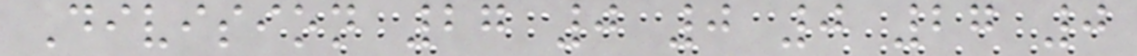Division 27 0 0 0 27 0
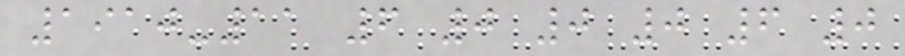1910-11 6 0 0 0 6 0
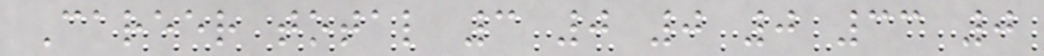Career total 3 0 0 0 33 0
